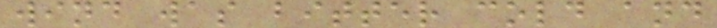wind was bitter cold and
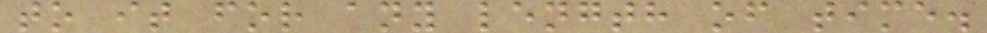to it for any length of time.
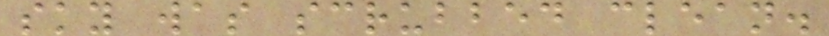sky was scrubbed clean.
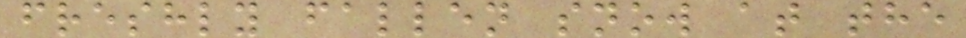freshly fallen snow at the
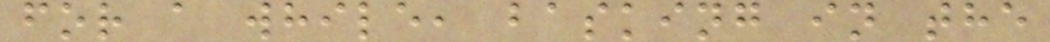for a while, basking in the
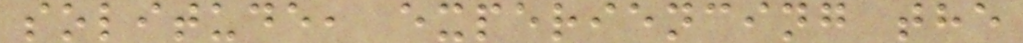solitude, experiencing the
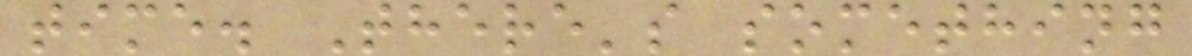time. There's something
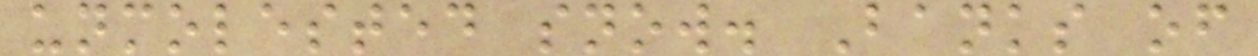unmolested snow. Banks of
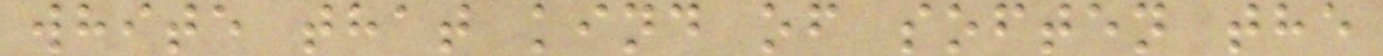white that kind of soften the
